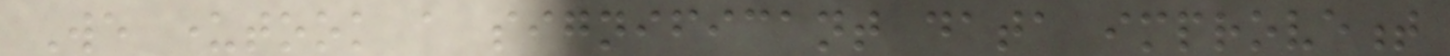We undertook a significant data improvement
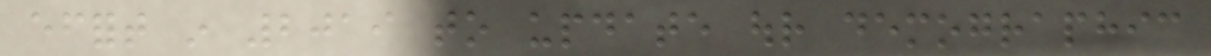effort in 2019 to update our demographic
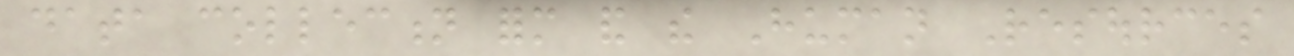data collection form and the Human Resources
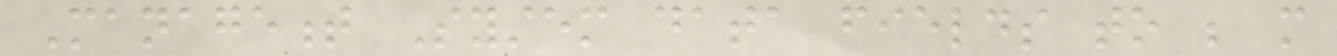Management System data fields to be more
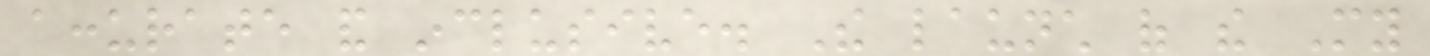accurate and inclusive. The launch of the My
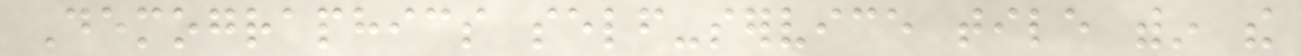Demographics self-service tile within the
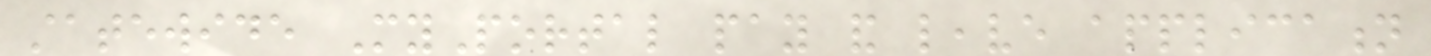statewide MyPortal pay and leave application
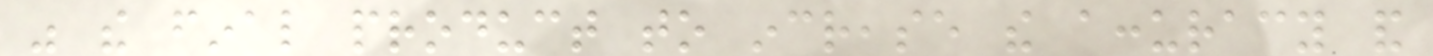was the final product to increase the accuracy and
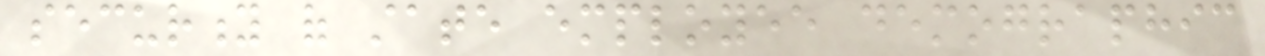security of state employee demographic
